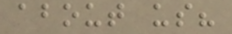about us?
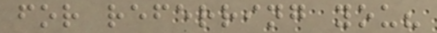for referring you?
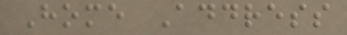Home Address
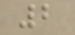2
